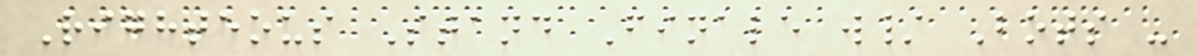Righteous Stand Finale w/ Bots -
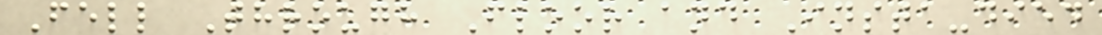Fell Through Floor and Insta-died
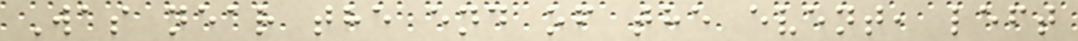Was near the end of the event, left
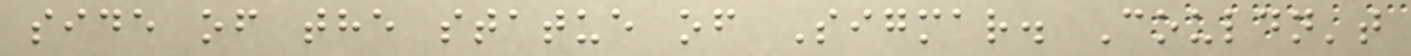side of the statue of Sigmar. Couldn't
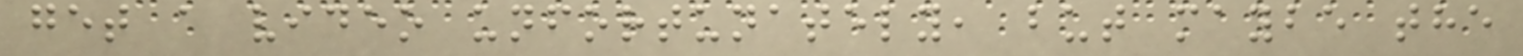get a video unfortunately, but maybe the
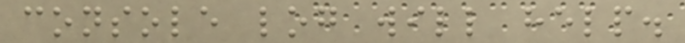console log will help.
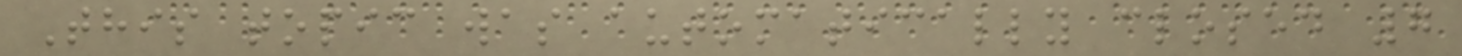This topic was automatically closed 7
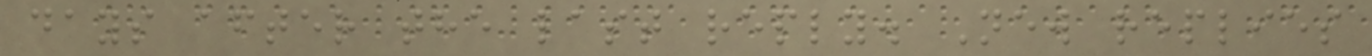days after the last reply. New replies
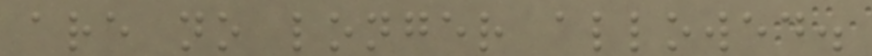are no longer allowed.
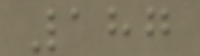187
